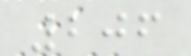206
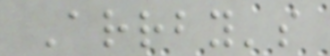Arrby's
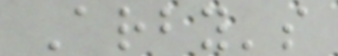Arby's
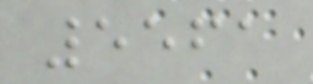5561
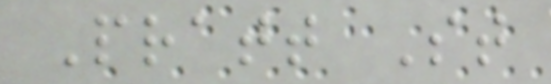Pratt St
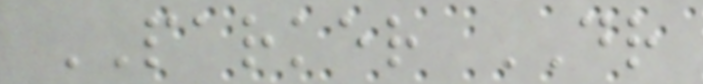PARKER DR
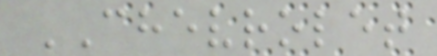CHEVROLET
